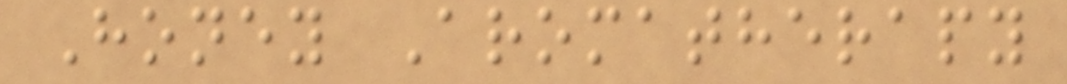Honey Aromatherapy
